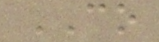CO
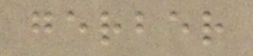gerber
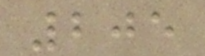205
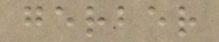gerber
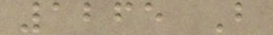1265 B
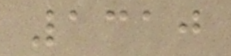1310
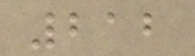212
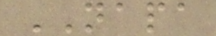NAPA
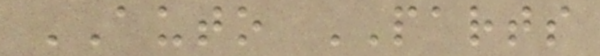AUTO PARTS
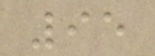95
